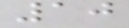10
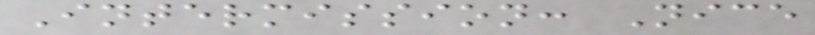Intermission: Nice
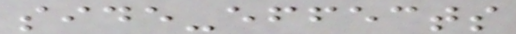side-effects
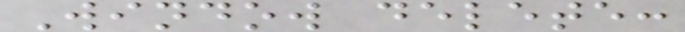Window delete:
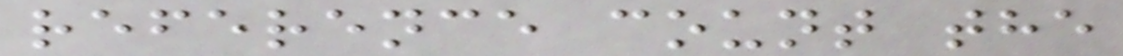reference count the
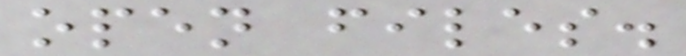open files.
